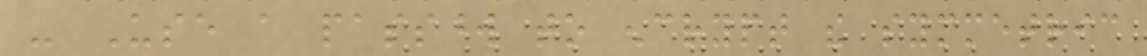- Use a password to encrypt the symmetric
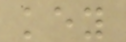key
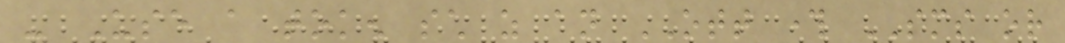- Use a token such as an OTT through SMS or
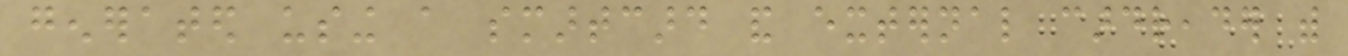generated using a smartcard and external cardreader with
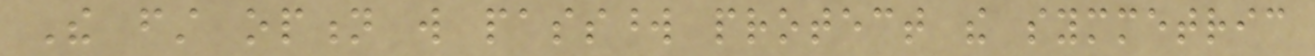The first option will password protect the symmetric
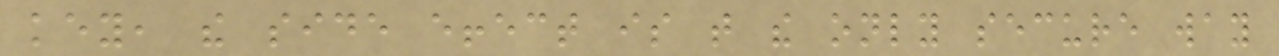key, the side effect is that the only secure way
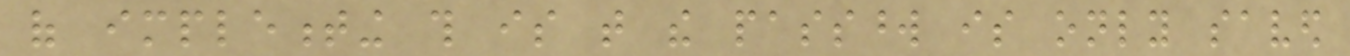of implementing this is that the password is only saved
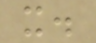it.
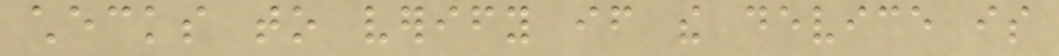checks to verify if the device is
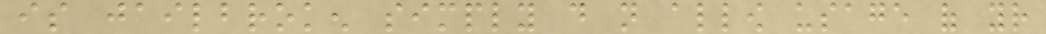is jailbroken simply do not allow usage of your
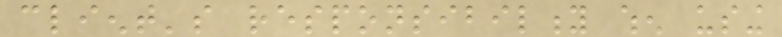client's responsibility when using
